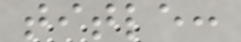title:
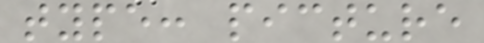type: picture
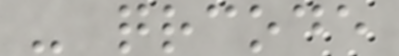- qrcode
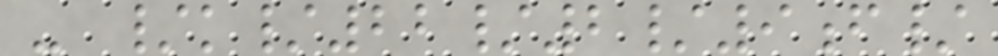- /k/22/2/9f/
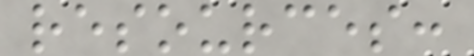resources:
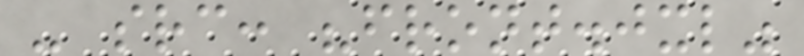- src: "front.jxl"
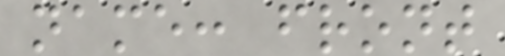name: front
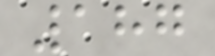187
